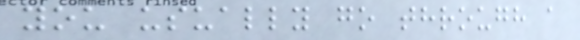you usually go through a
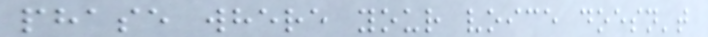phase where your voice doesn't
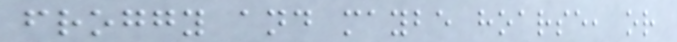froggy and maybe hoarse, or
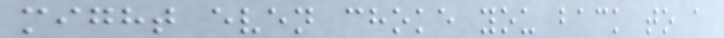might even choke you back to a
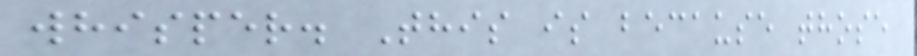whisper. This is because those
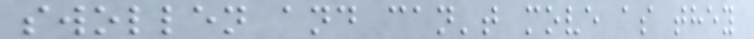swollen and can't move as they
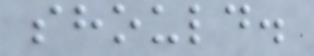should.
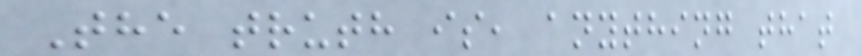The truth is, anything that
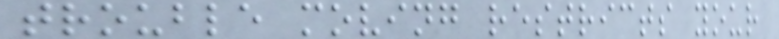trouble moving restricts your
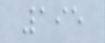195
